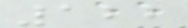122
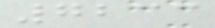7233
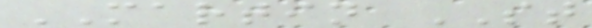MARTIN ST
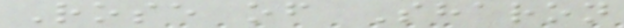Rose of Sharon
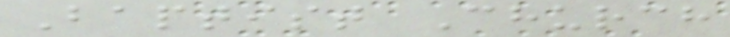Baptist Church
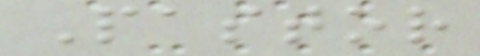Pastor
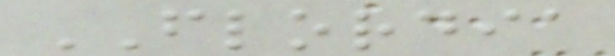FLORDIA
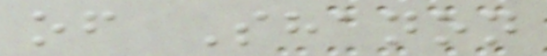of Shanon
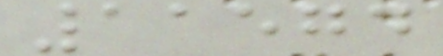11574
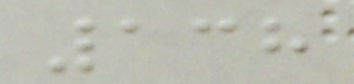138
